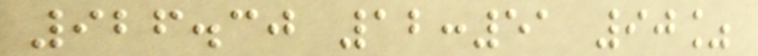926.30 12:51 90%
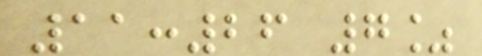11:26 7%
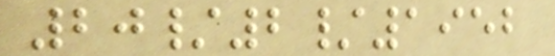20/2/1952
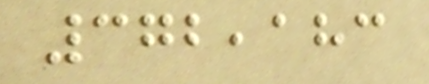372,183
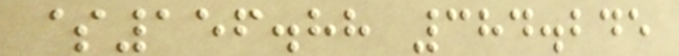$156.88 384.245
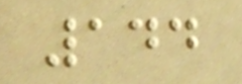144
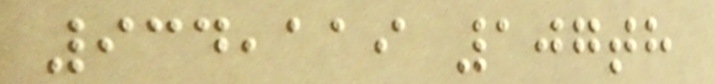934,119 107th
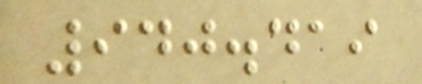940.419
